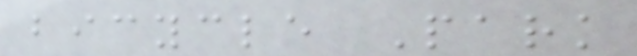bicycle Park
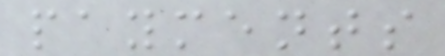payments
